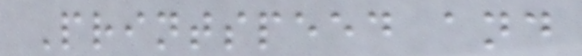Printspeed and
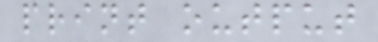print output
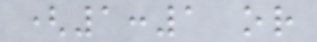(1:1 or
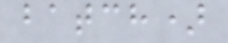batch)
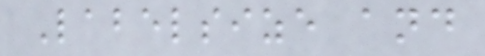Labelsize and
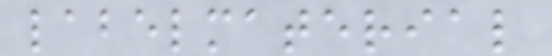labelmaterial
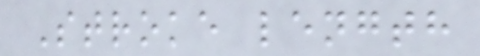Stroke length
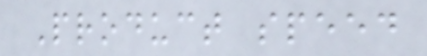Product speed
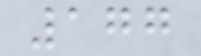177
